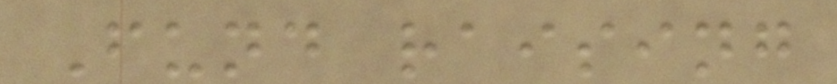Fund raising
